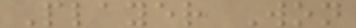Player Won
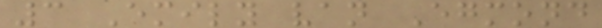3 Emily van Egmond
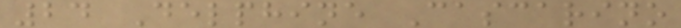24 Delphine Cascarino
